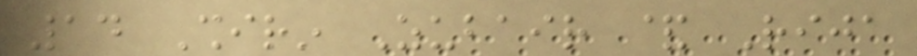14 Shirin Zubair & Rija
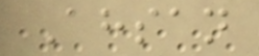Ahsan
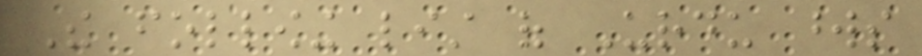The following list of Urdu words
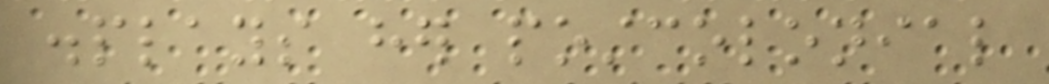displays her postcolonial
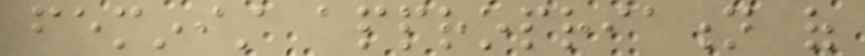feminist appropriation of
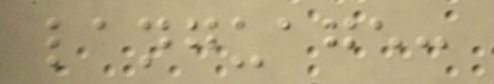language:
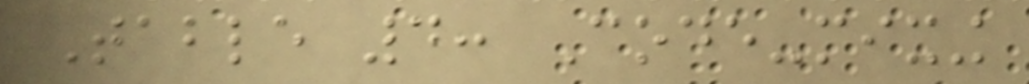Table 4: Code-mixing
